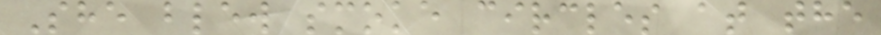She blew smoke circles at the
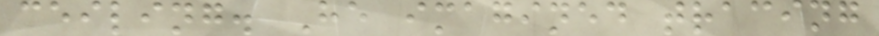ceiling. He imagined tracing
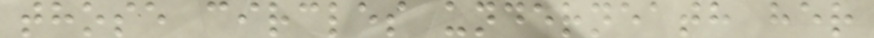those circles underneath her
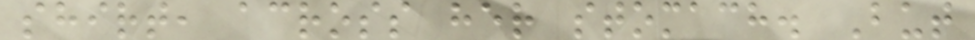shirt, across her stomach. But
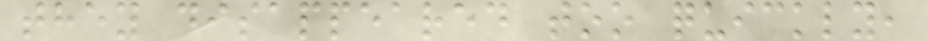they disappeared too quickly,
